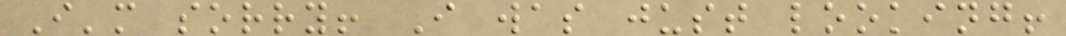I'm sorry! I was just looking!
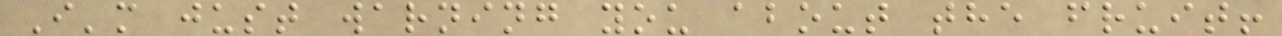I'm just warning you about the fruit!
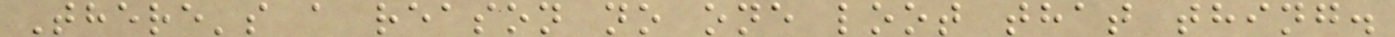There's a reason no one loot that thing.
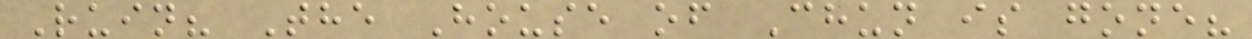Ruin? The House of Chun is gone?
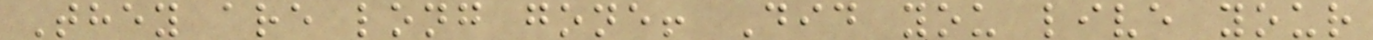They are long gone! Did you live your
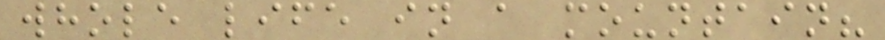whole life in a mountain?
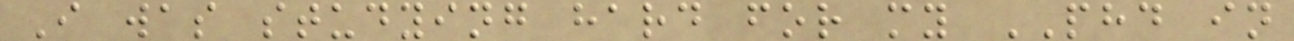I was studying hard for my PHD in
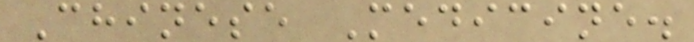Chinese Medicine.
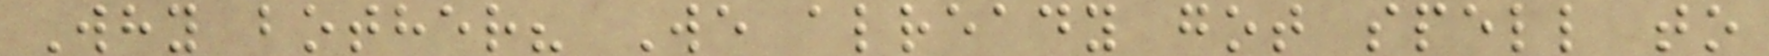Why bother? We already got spell to
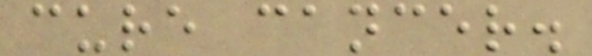cure cancer.
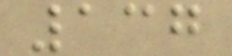137
